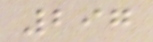297
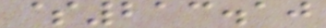$213.10
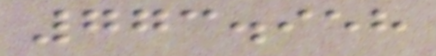773.958
